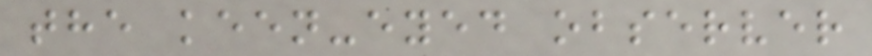the keen-eyed observer
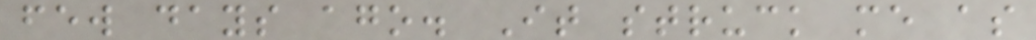few days ago. It struck me as
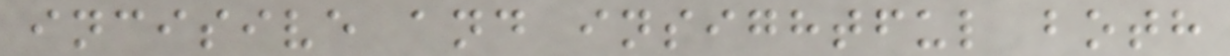incisive and insightful both
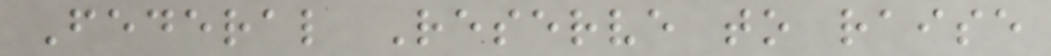Federal Reserve to raise
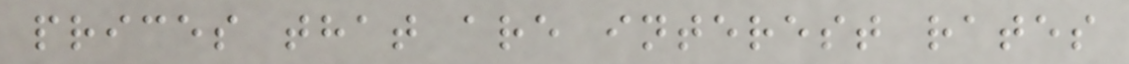prices that are interest rates
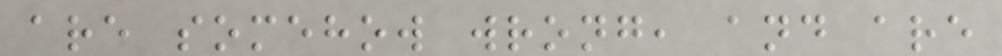are somehow wrong, and are
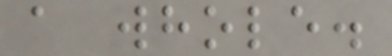a whole.
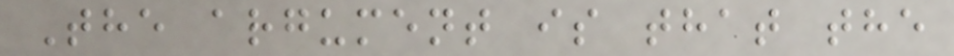The argument is that the
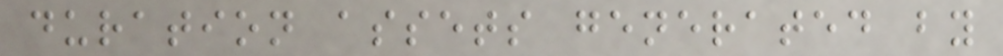duration assets generated by
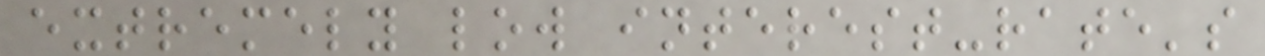extremely low interest-rate's
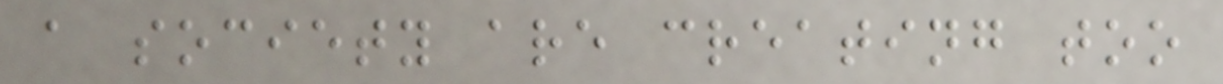a society are creating too
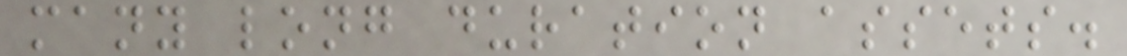many long duration assets.
